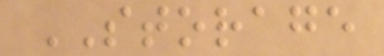STORAGE
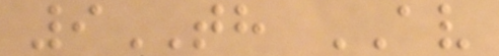9TH AV
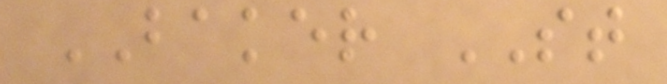BAKER ST
